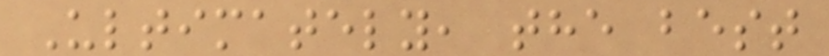Ultimately, the best
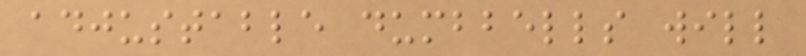adjustable dumbbells will
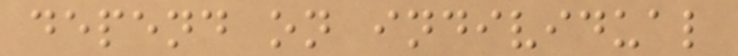depend on individual
